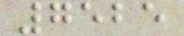7525
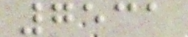7531
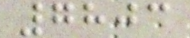7803
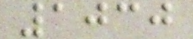1030
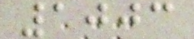1003
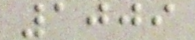1009
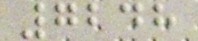7248
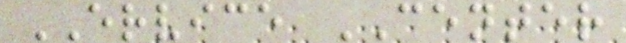ERVICE CENTER
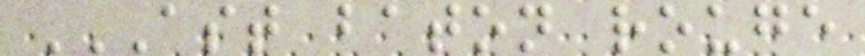AST BATON ROUGE
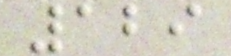129
